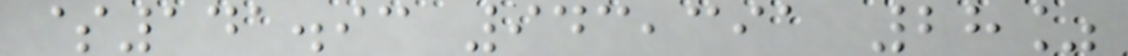$141.93 943,391 28%
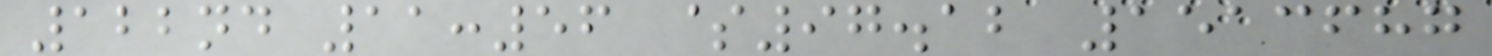122nd 11:56 $97.12 1513687
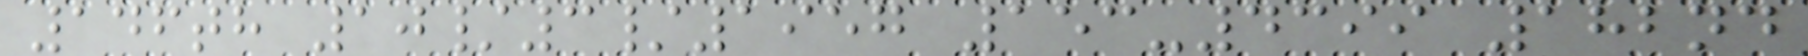146th 10/3/1957 153-4399 182nd
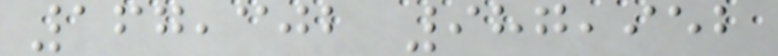167,302 987,952
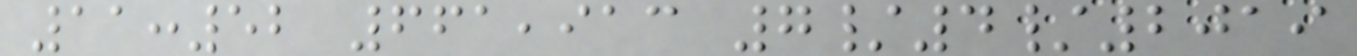11:52 661,913 7/4/2019
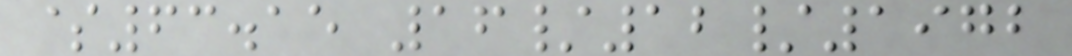$63.15 16/12/1972
